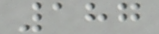187
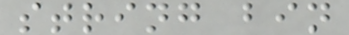string bin
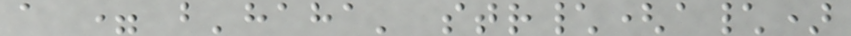a = b'haha' str\(a\)
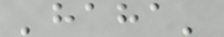'haha'
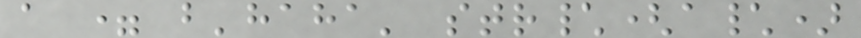a = b'haha' str\(a\)
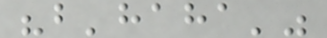"b'haha'"
